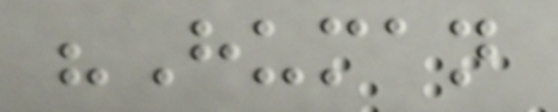"Human
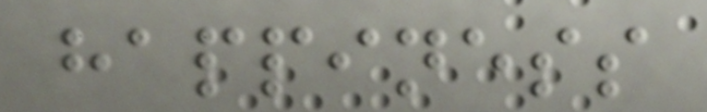happiness
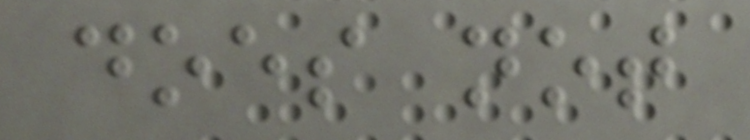does not
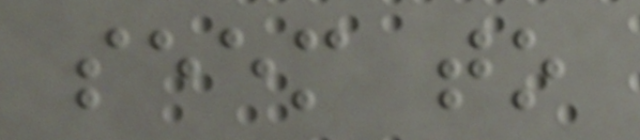seem to
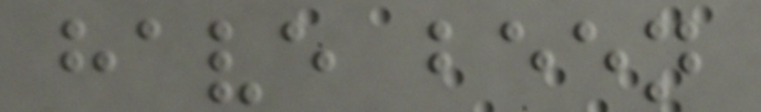have been
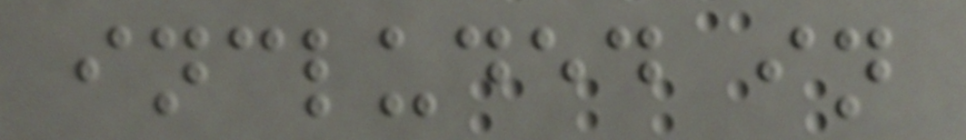included in
